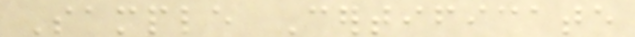Sample Certificate
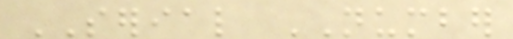SERIAL NUMBER
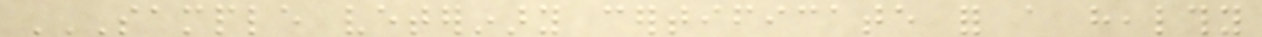SAMPLE VETERINARY CERTIFICATE FOR A HEALTHY
